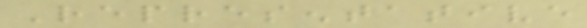Representative
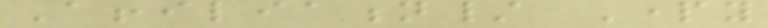Affiliation/ Party
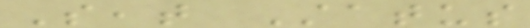Seat Status
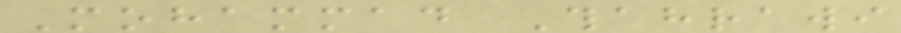Mohammad Thahrawi
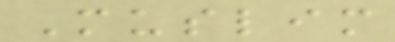Muslim
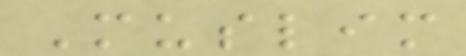Muslim
